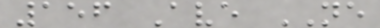156 Ave NE
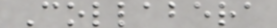Collabera
